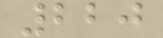220
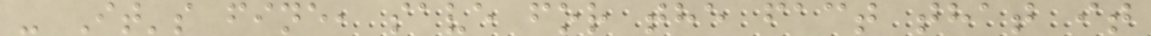- It's fine, save for the fact that it
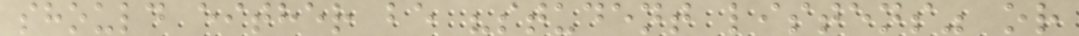should either be "student listens" or
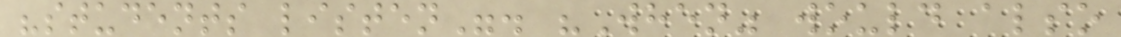"students listen". "When" would also
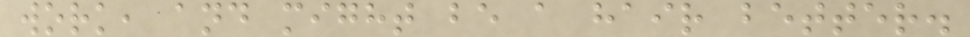work, and might be a hair better.
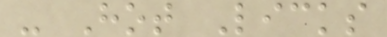- Hot Licks
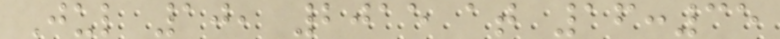Jul 10, 2015 at 16:35
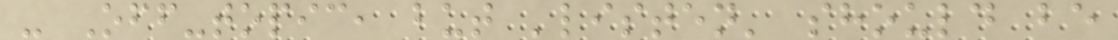- Off-topic, but 'listen' should be
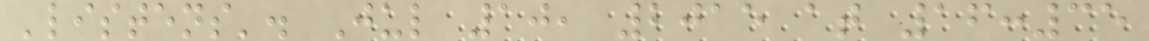'listens'. Jul 10, 2015 at 16:35
